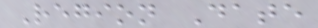Region Date
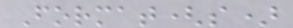Format(s)
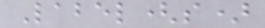Label(s)
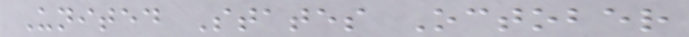United States October
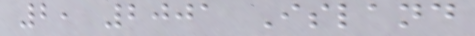2, 2001 Island
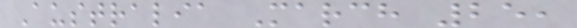Australia March 25,
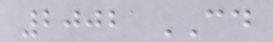2002 CD
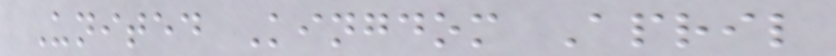United Kingdom April
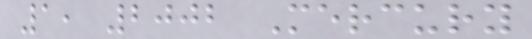1, 2002 Mercury
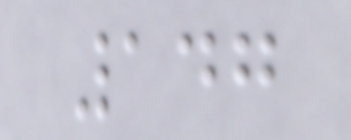147
